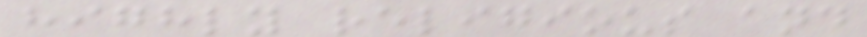highly religious and
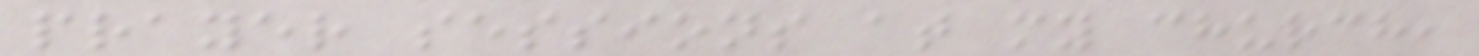prayer sessions at my church,
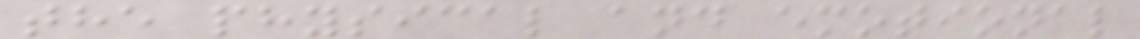the physical and emotional
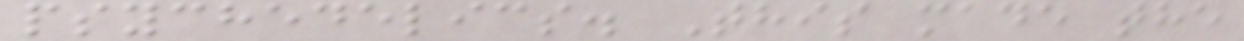psychedelics. This made the
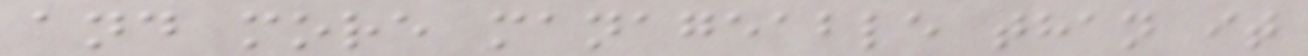and more manageable than it
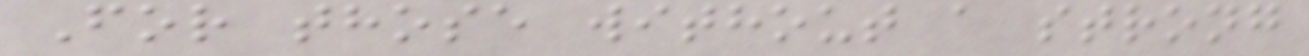For those without a strong
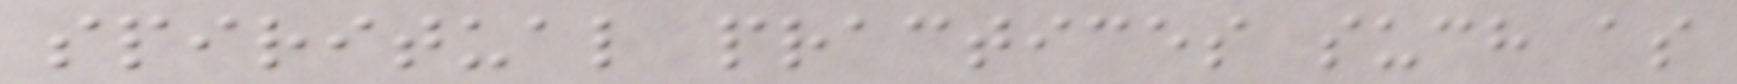spiritual practices such as
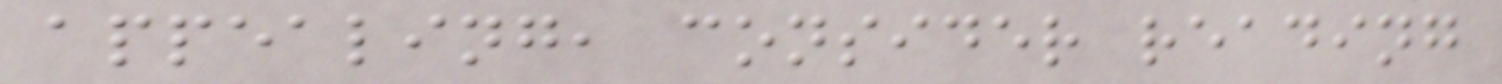appealing, consider reading
